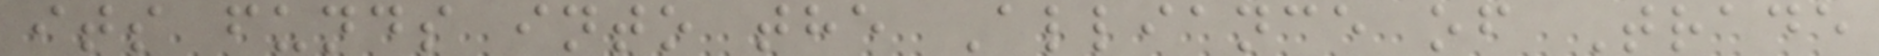its funds into the Alliance of Trade
